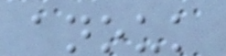anouk
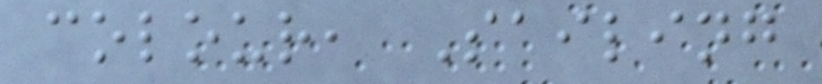colour, Sailing
